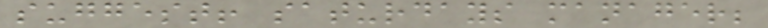suggest! saturdays manager;
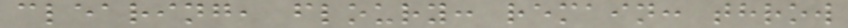clearing, floury: remain: throw
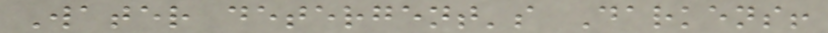Water detergent's Darkens!
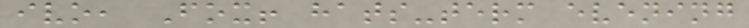ivo, Fox! hats-term evening
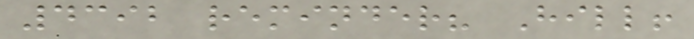4392 reminder? Hill!
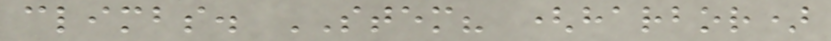climbs. STEM? (harbor)
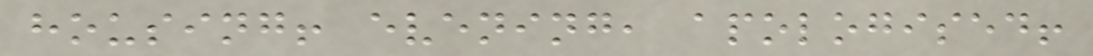housing! evening, apologised!
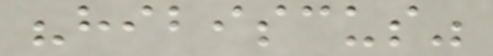"hibiscus"
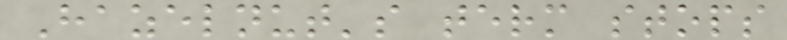Hazelnut's term stops
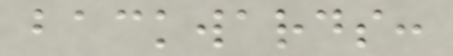backwards:
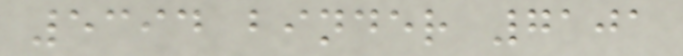5394 binder 7101
